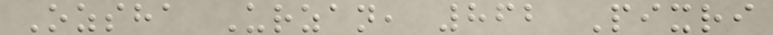Ozsha Urzan, 862 Pixri
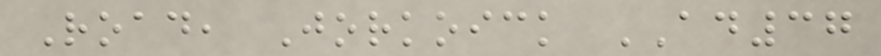Road, Jorkoick AD37
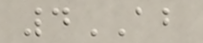4AB
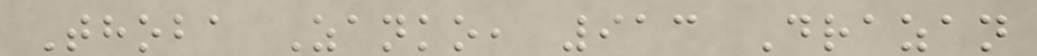Thoba Zanko, 913 Drazan
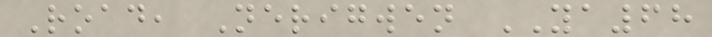Road, Nerigwen YA68
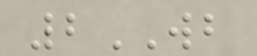2WB
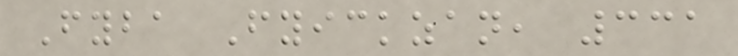Fyba Fyickzan, 331
